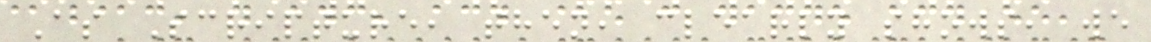As Scripture, then, clearly shows, we
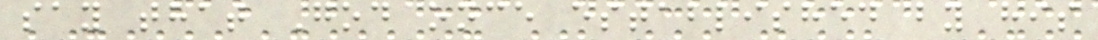say that God once established by his
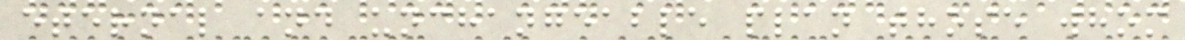eternal and unchangeable plan those whom
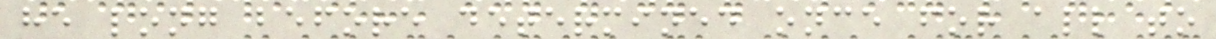he long before determined once for all to
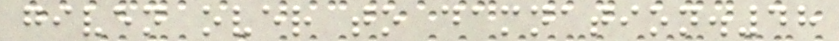given over to damnation.48
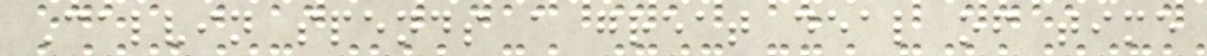Calvin spends a great deal of time
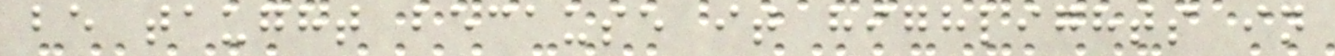be taught because it highlights in
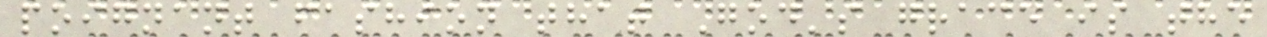poignant fashion that God's grace is the
